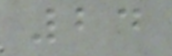24
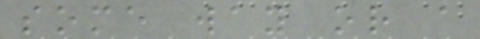some way or a
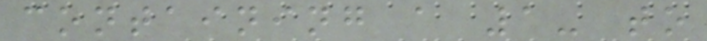containing a 1- to
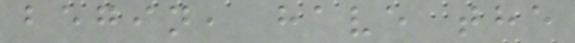begin, have the
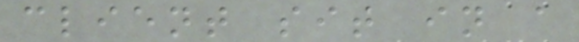client sit in a
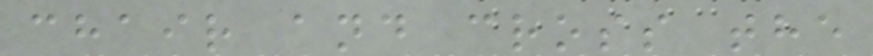chair and cross the
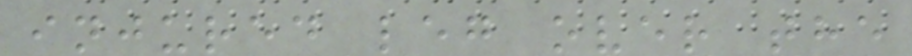injured leg over the
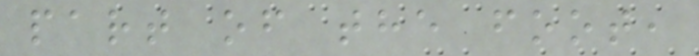part of the foot,
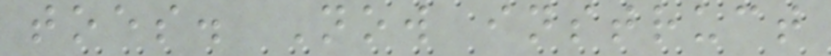toes. Now instruct
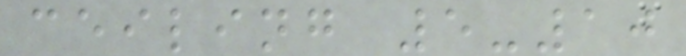ceiling 5-10
